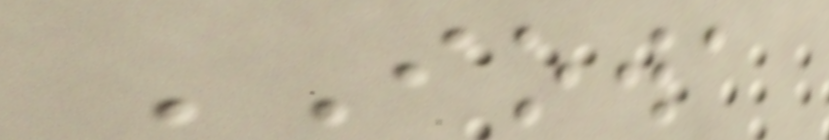IOWA
